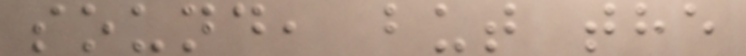sound, but the
